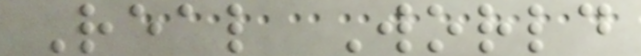Real World
